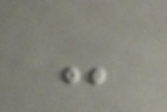-
